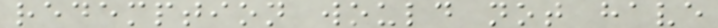redemption would not have
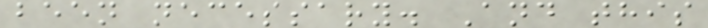been necessary. And this
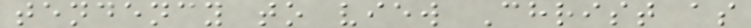tendency to view Christ as
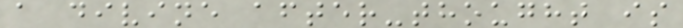a divine after-thought is
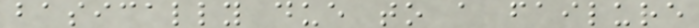basically due to a failure
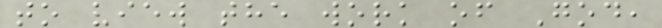to view the work of God,
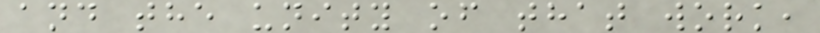and the unity of that work,
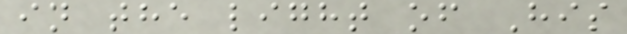in the light of His
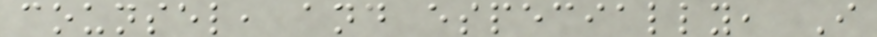counsel, and especially, I
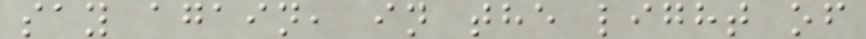say again, in the light of
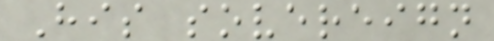His sovereign
